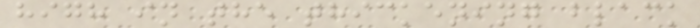high in the thickening black
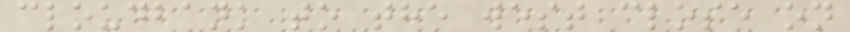cloudbank to the west close on
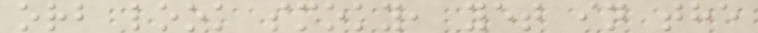orb look smoky, yet in the
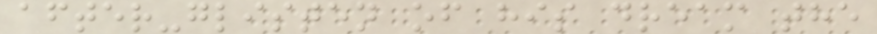after-glisten of his dream the
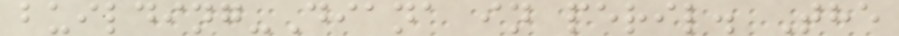building-Diana in peril. The
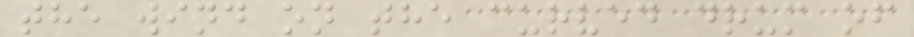the wind on the curved drum of
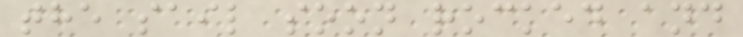the sail soon rocked and
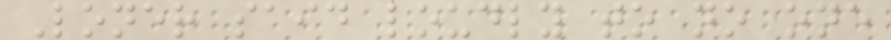Loner said loudly to no one
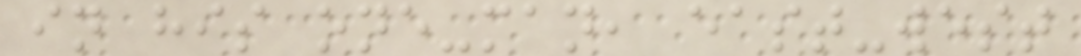in his one-man, east-west
